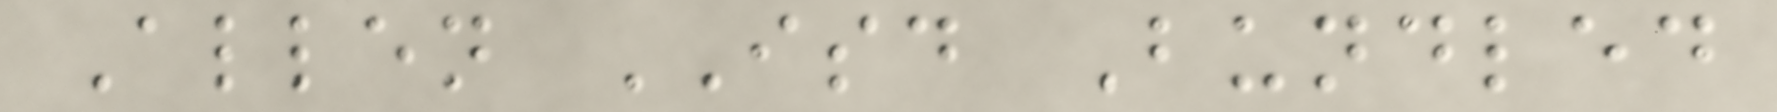Allen ISD Bundled
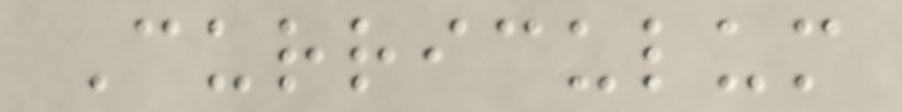Curriculum
